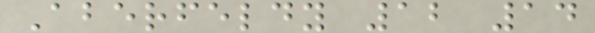Aberfeldy 12 14
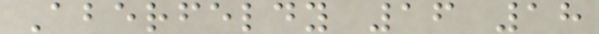Aberfeldy 16 18
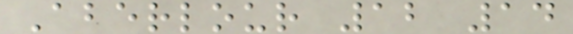Aberlour 12 14
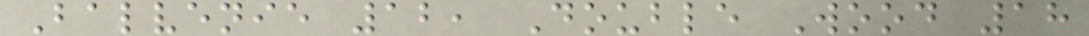Balvenie 12, Double Wood 18
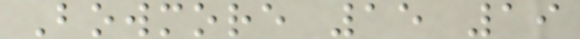Bowmore 15 19
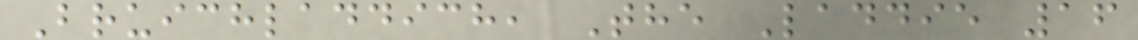Bruichladdich, The Laddie 16
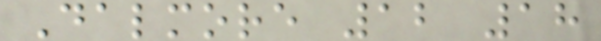Dalmore 12 18
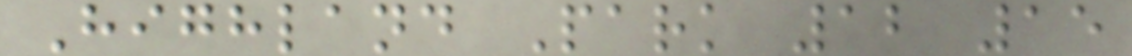Highland Park 12 15
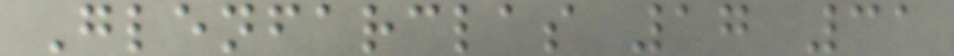Glenfarclas 17 31
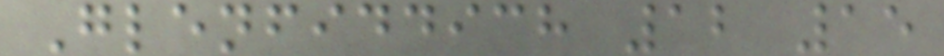Glenfiddich 12 15
